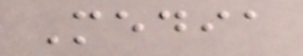Media
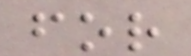for
